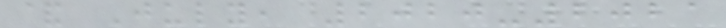& July, 2020-2021
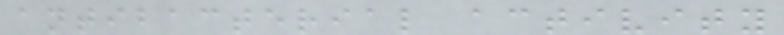antibacterial activity
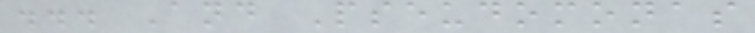... And Pseudomonas
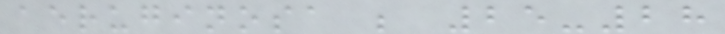aeruginosa ; 25-28
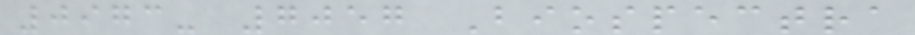0973- 7057 Biospectra
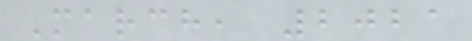March, 2021
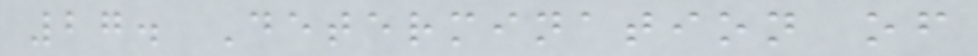27. Determination of
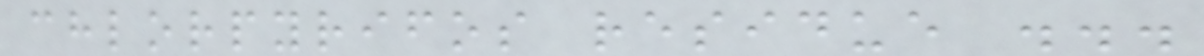chlorpyrifos residue ...
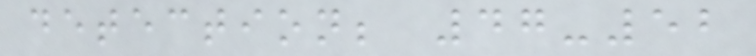detection; 47-52
